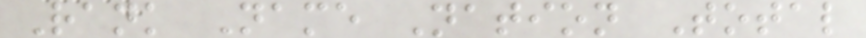Rank Name Nation Total
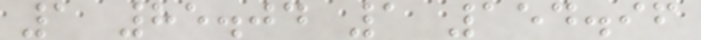1 85.04 1 154.96
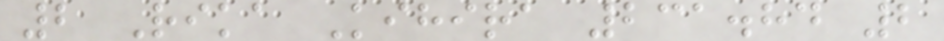2 Rika Kihira 231.84 2
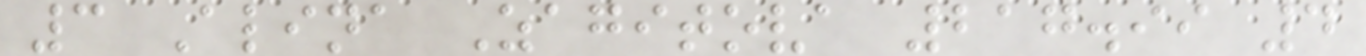3 Alina Zagitova 217.99 4
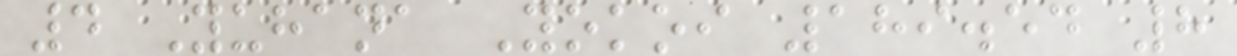4 Yuhana Yokoi 189.54 8
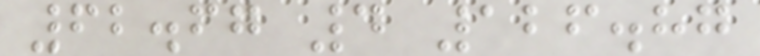62.67 4 126.87
